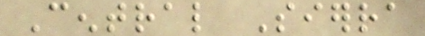Central Sierra
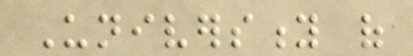University of
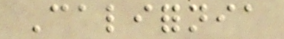California
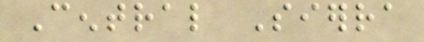Central Sierra
